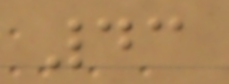43
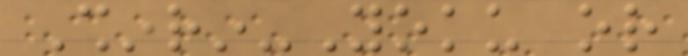Shinrin-Yoku or
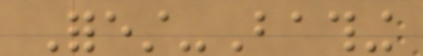Forest-Bathing
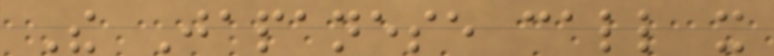The Japanese call it
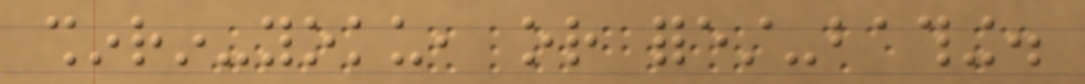shinrin-yoku, or forest-bathing.
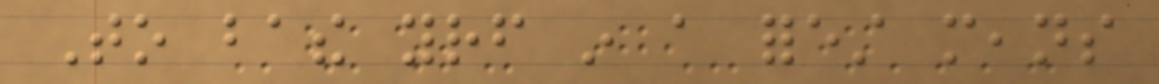To bathe yourself in a forest means
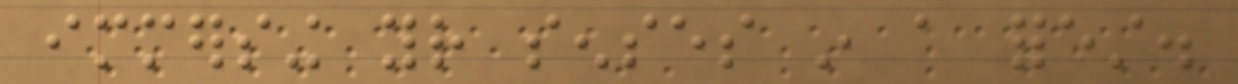immersing your senses in a forest.
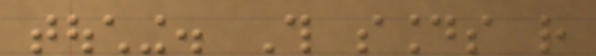touching. This sounds rather
